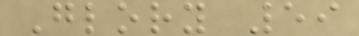Glory 59
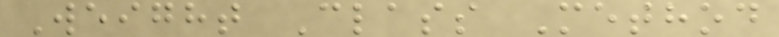Weight Class Method
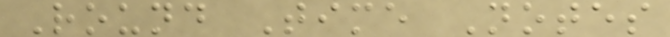Round Time Notes
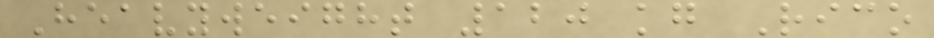Heavyweight 120 kg Rico
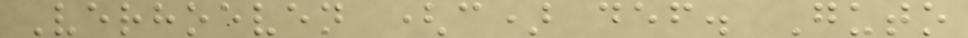Verhoeven (c) def. Guto
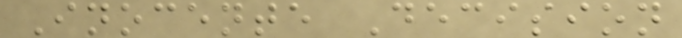Inocente Decision
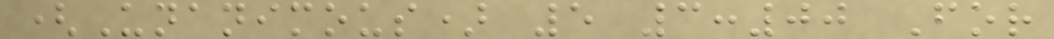(Unanimous) 5 3:00 For
